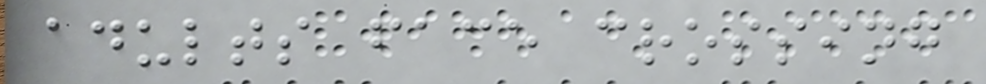adults face crossing
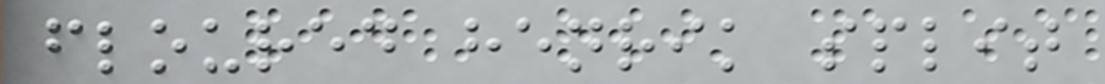floured henrik split
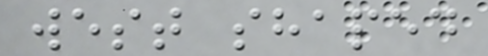west shaped
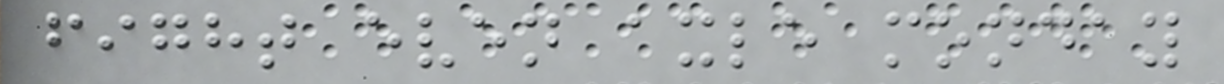fight even axle monday
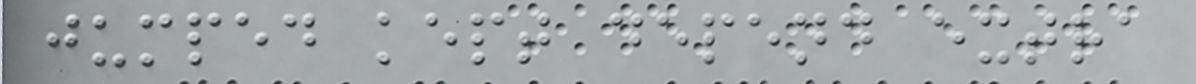jumped kept depend extra
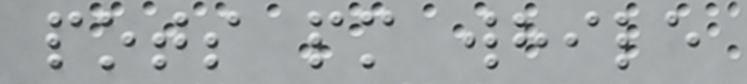pots pm while
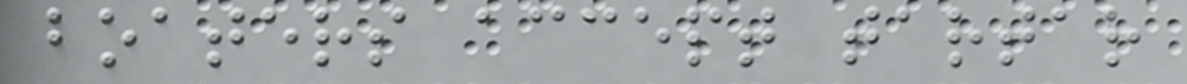boaters accept tartar
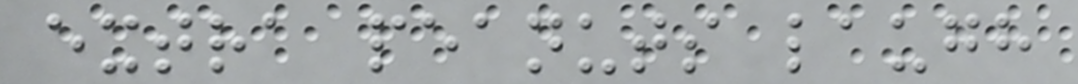extra peanuts laugh
